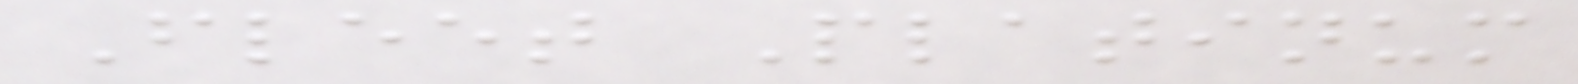Fleet Platinum
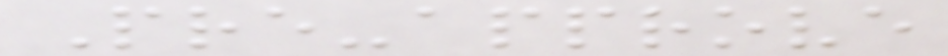Pre-approve
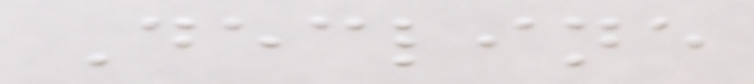Decline
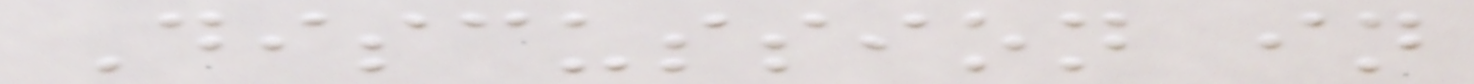Discussion in
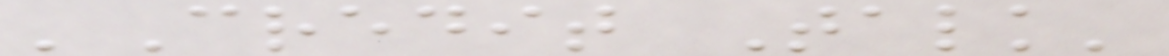'Credit Talk'
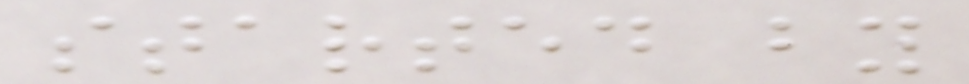started by
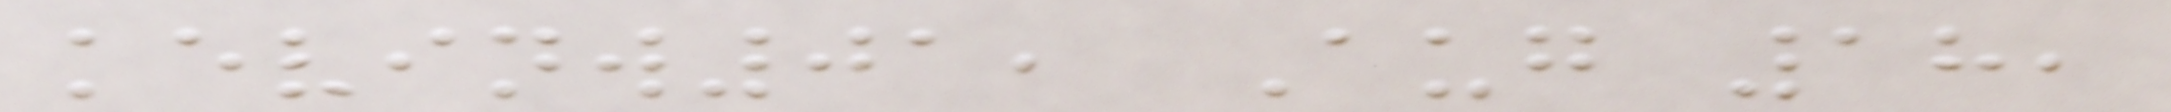kevinw01, Aug 18,
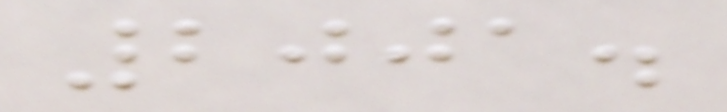2001.
